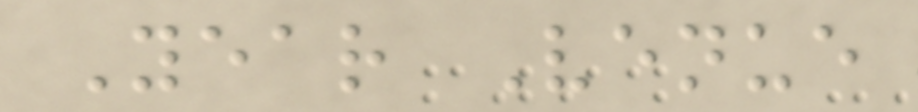Year Venue
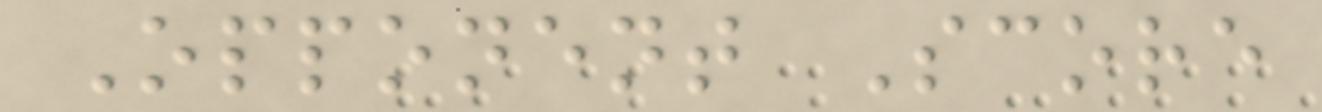Opponent Score
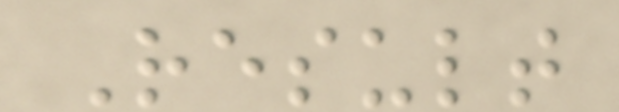Result
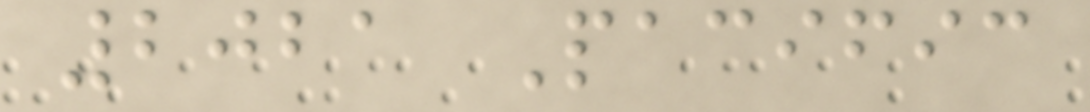2021 Pacific
